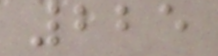225
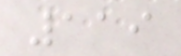119
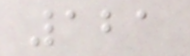121
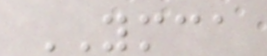YMCA
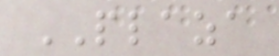PLAZA
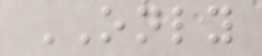ONLY
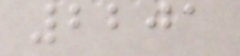2201
